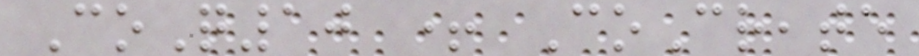CoQ10 + CoCreate
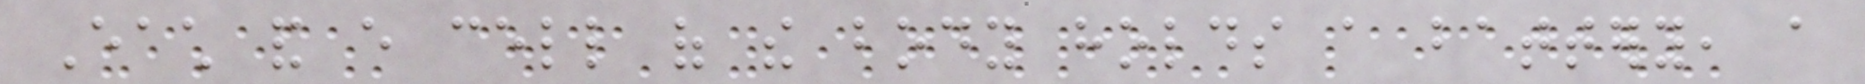Each and every cell of the body holds a battery, a
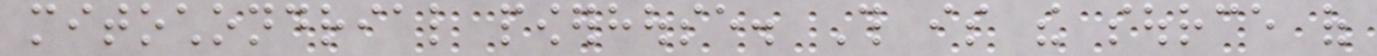mitochondrial powerhouse. This is the source of
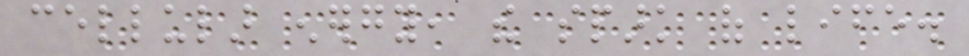cellular energy, the spark of life.
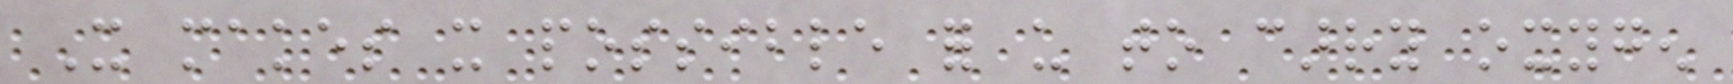It makes it possible for us to carry oxygen
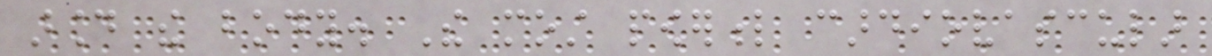around the body. The most powerful cardiovascular
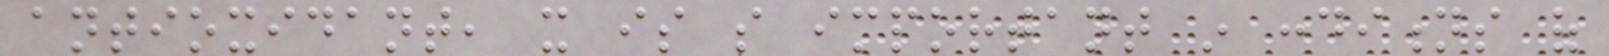antioxidant, it is so important in conditions of
